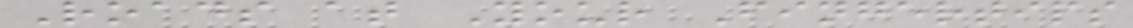Roads at Your Fingertips
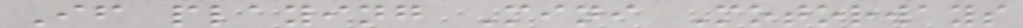If playing Mini Motorways
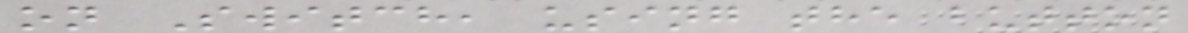on Switch, using the button
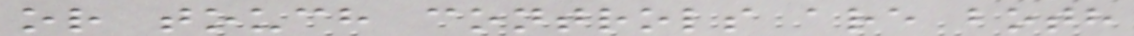or touch controls are both
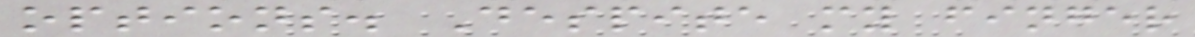options. Despite my finger
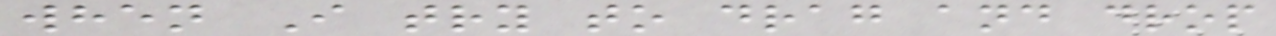when I try to drag and drop
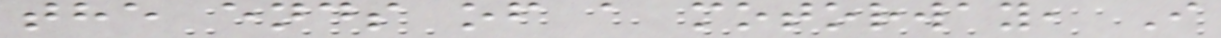the ends of a motorway, I
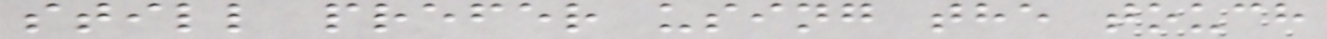still prefer using the touch
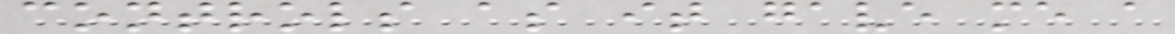controls as it gave me a
